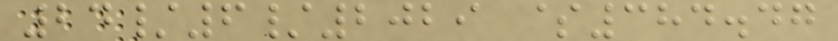24/6/2029 $384.47
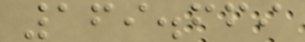169.669
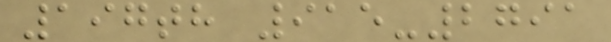197th 915-2791
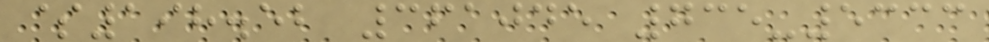$198.52 361045 735-5333
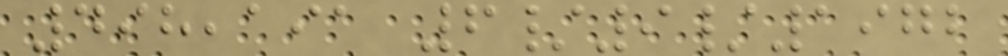498,191 6/9/1972
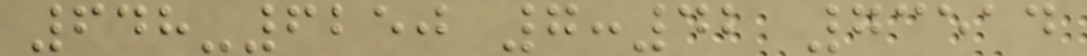648-6250 7:42 73514
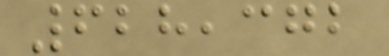628,372
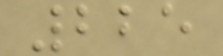225
